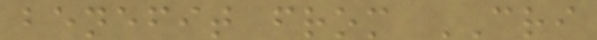benefit from CRI
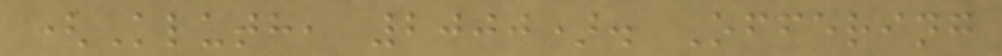(Kluth, 2000). Offering
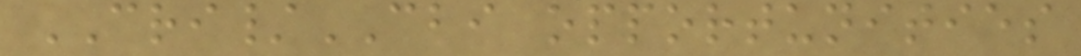CRI/CBI opportunities
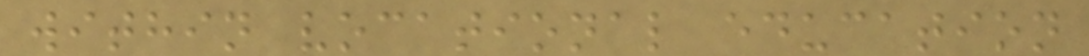within vocational education
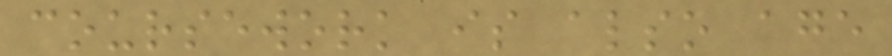coursework is also age
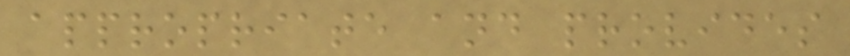appropriate and provides
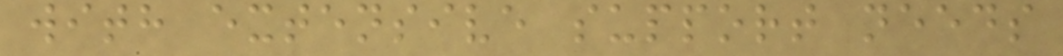with extensive support needs
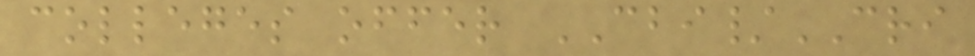colleges offer CBI/CRI
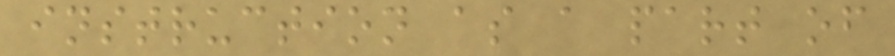instruction as a part of
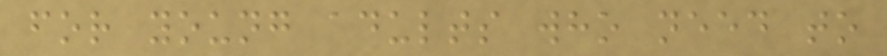for young adults who need to
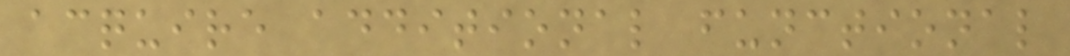acquire additional functional
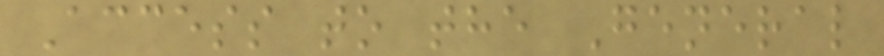Access to the General
